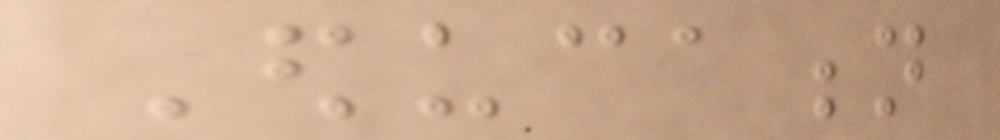Education
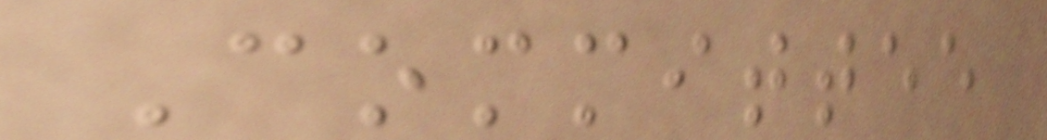Committee
